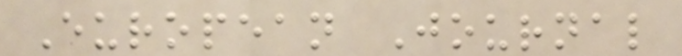European Journal
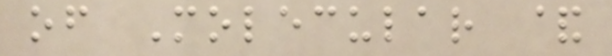of Molecular &
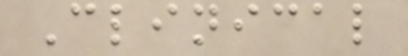Clinical
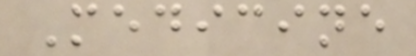Medicine
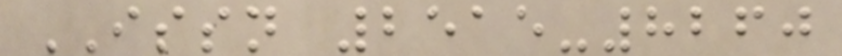ISSN 2515-8260
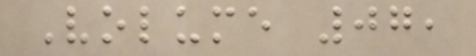Volume 07,
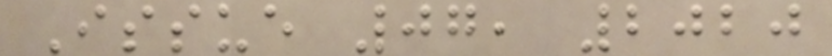Issue 07, 2020
